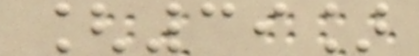[39]
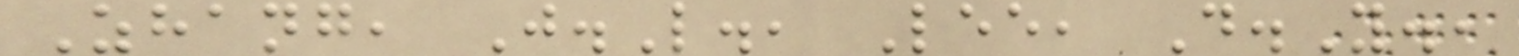Zhang, J.L., Lee, D.Y.,
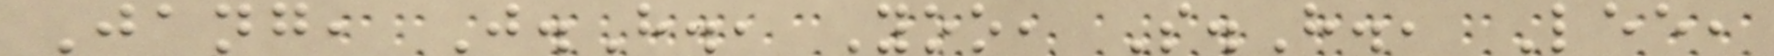Jang, J.H., Yoo, S.H., Lee,
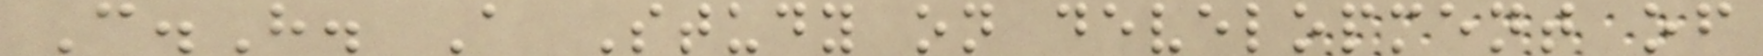C.H. A Study on development of
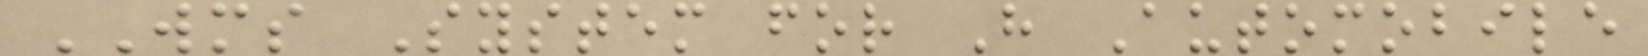WMS System for H Automobile
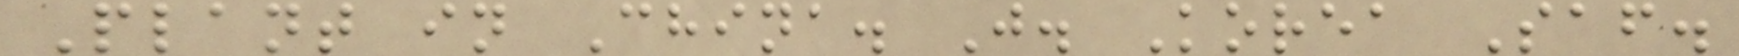Plant in China. J. Korea Saf.
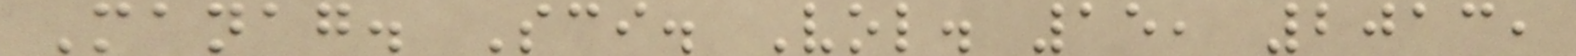Manag. Sci. Vol. 15, 2013,
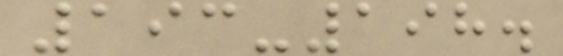193-198.
